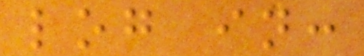log in:
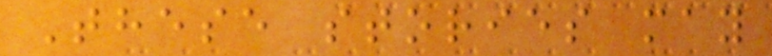These stories may
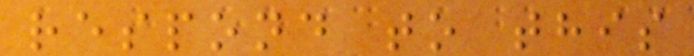respond to this
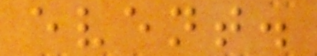event.
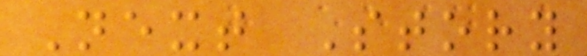Next Story
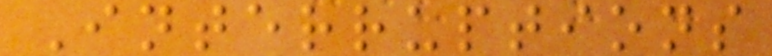Interruptions
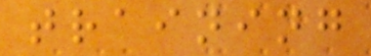training
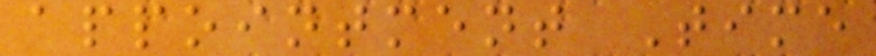appointment Time
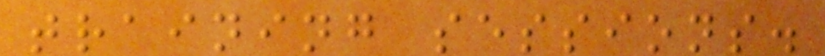training sessions.
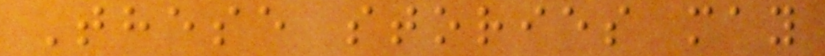These stories may
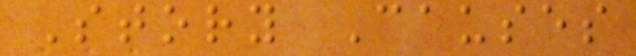Story Causes
